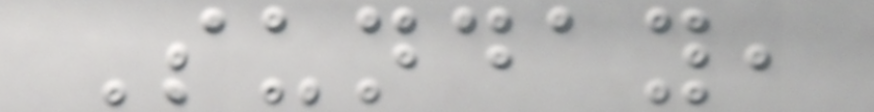Sunday,
